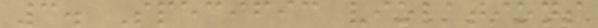3. Specific violations
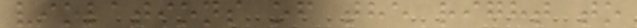violations of the right to
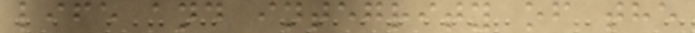life and integrity of the
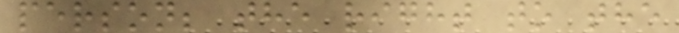person; the right to the
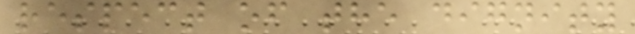respect of the dignity
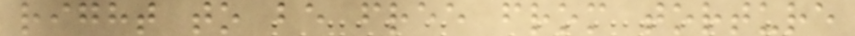right to be free from torture
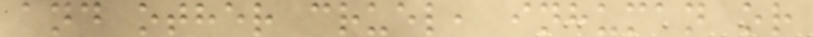and other cruel, inhuman or
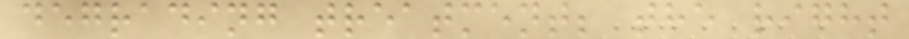degrading treatment; the right
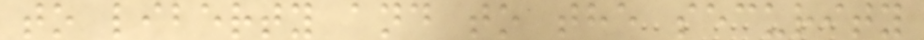to liberty and to the security
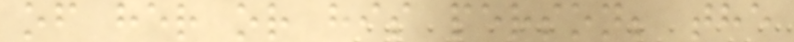of her or his person; the
